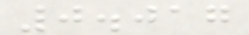0.017
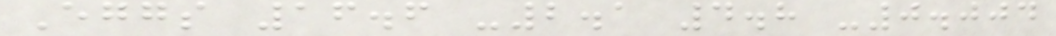Eggs 16.6 -2.1 4.8 -0.004
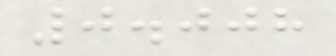0.008
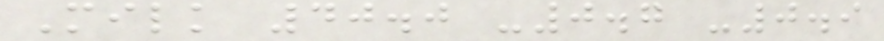Milk 40.0 -0.7 -0.9
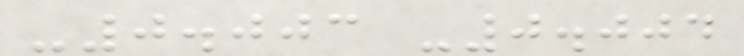-0.003 -0.004
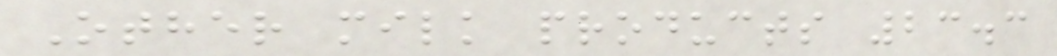Other milk products 23.3
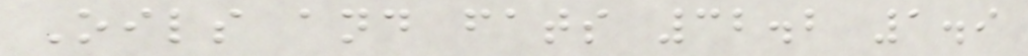Oils and fats 32.2 1.9
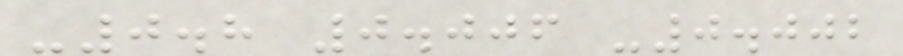-0.8 0.006 -0.002
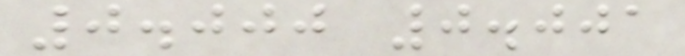0.000 0.001
